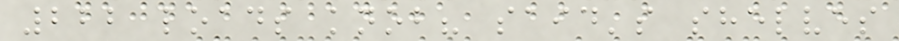222 loads knob? said's shelves
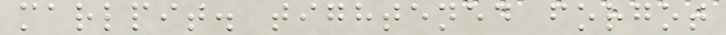marlpit. tightened forgot
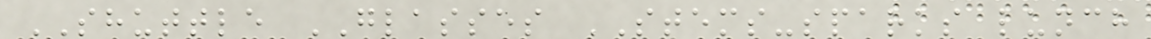SHUTTLE GLASSES STEMS-sparks lunch
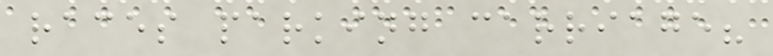races parking carriage?
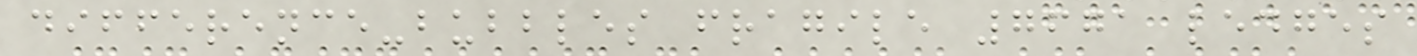difference-bubbles fragile 7671 ledges
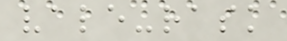vale-rask
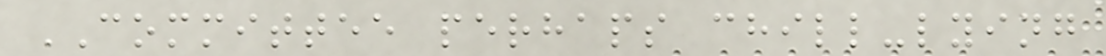COMMITTEE perhaps chill-lying
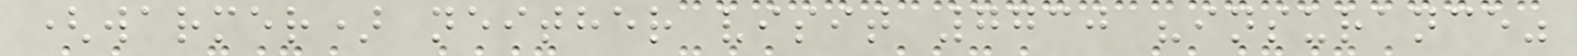(warmer) neither visit 7730 "insurance"
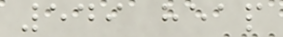549 heap
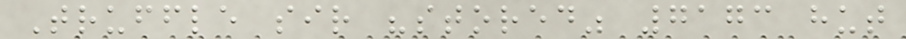Truffle sir "stored" 7173 hut
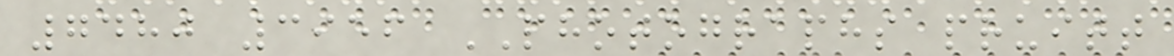7480 3956 PHOTOGRAPHS pruitt
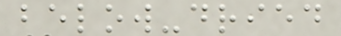below-dried
